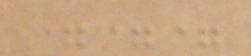===
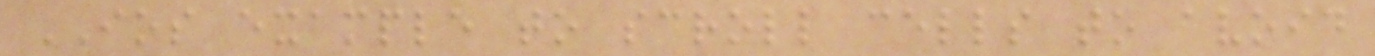IOS example to scroll cells to avoid
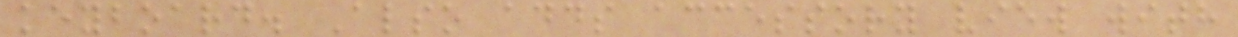keyboard. Also adds accessory view with
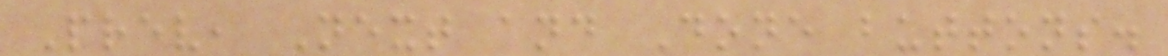Prev, Next and Done buttons.
